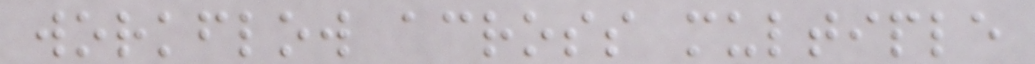workflow across multiple
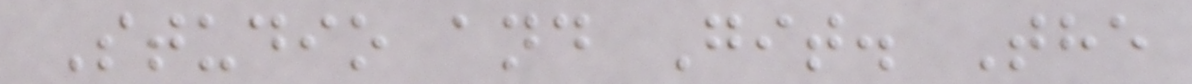Studio and Git. The
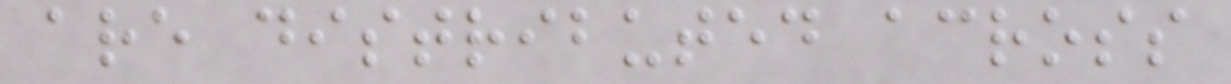are distributed across
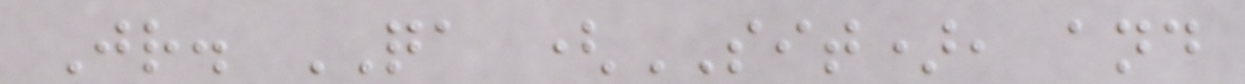Jr. QA (SIT), and
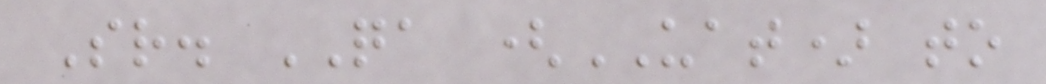Sr. QA (UAT) to
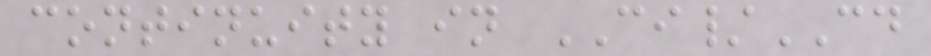continuity in CI/CD
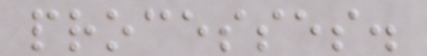processes.
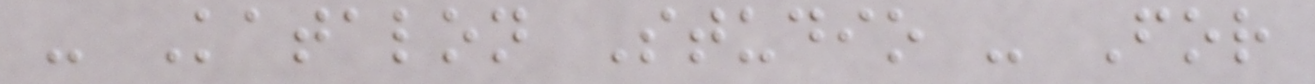- Katalon Studio - For
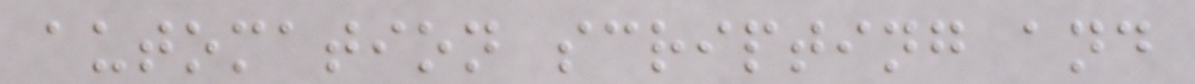automation scripting and
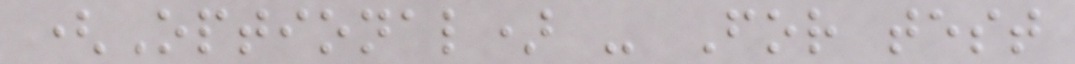(Optional) - For test
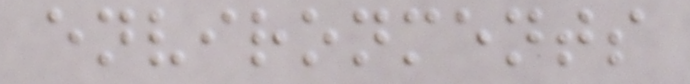environments
